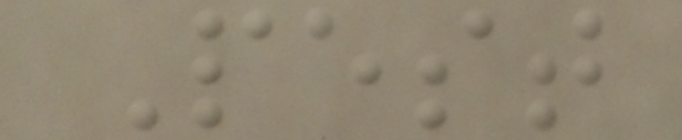Pest
